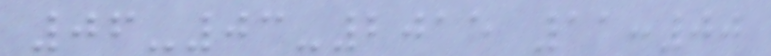06-03-2015 11:00
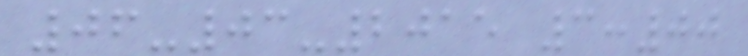06-03-2015 3:00
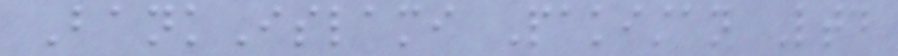BankIslami Pakistan Ltd
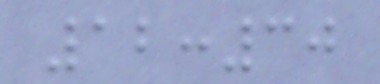12:30
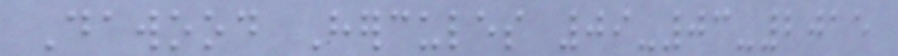Dawood Hercules 09-03-2015
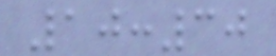10:30
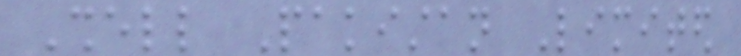Shell Pakistan Limited
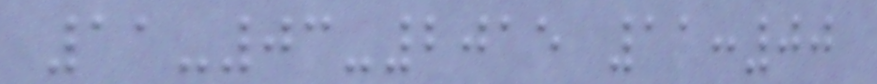11-03-2015 11:00
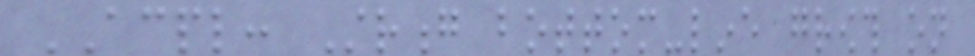ACPL: Strong bottom-line growth on
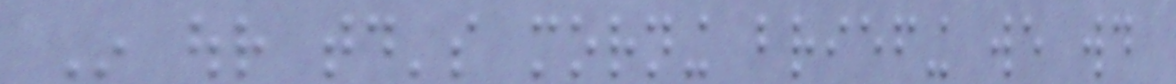In our today's morning briefing we would
